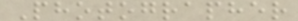Photographer
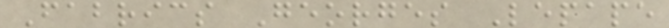Fabrics Georges Lepape
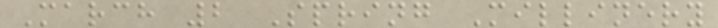March 2 Spring Millinery
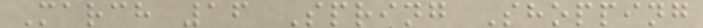March 16 Spring Shopping
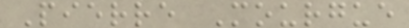Pierre Mourgue
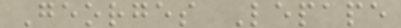Georges Lepape
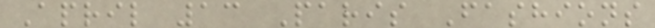April 13 Paris Fashions
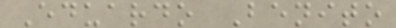Eduardo Benito
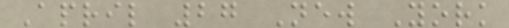April 27 New York
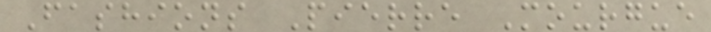Fashions Pierre Mourgue
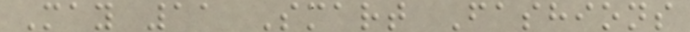May 11 Smart Fashions
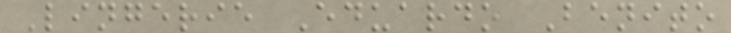Lingerie Eduardo Benito
